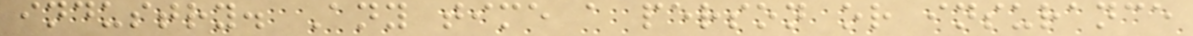industry. Any time a person or insurance
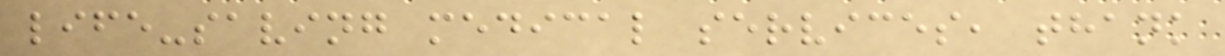life-saving medical services, thank
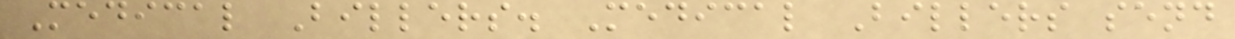Medical Billers. Medical Billers send
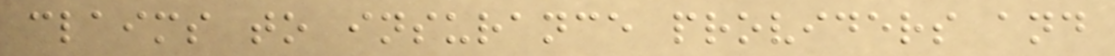claims to insurance providers and
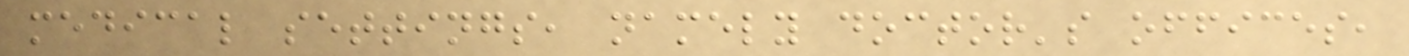medical settings, namely doctor's offices,
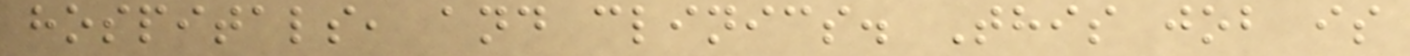hospitals, and clinics. This job is
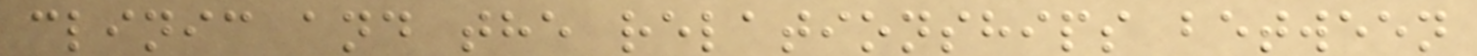clinic and the relationships between
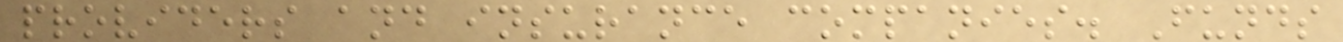providers and insurance companies. Funds
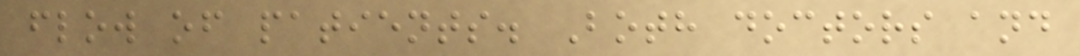flow of patients. Both doctors and
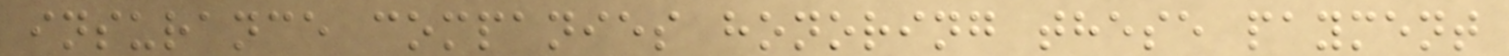insurance companies honoring these payment
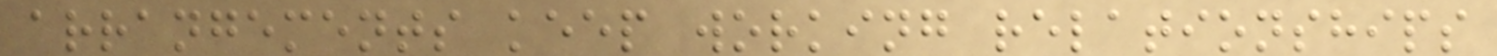arrangements keep working relationships
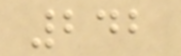242
